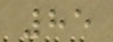85
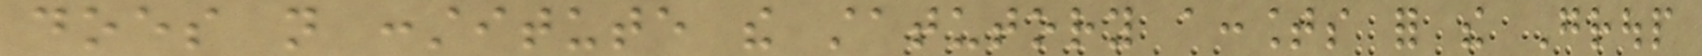does not constitute the statutory accounts for the Group
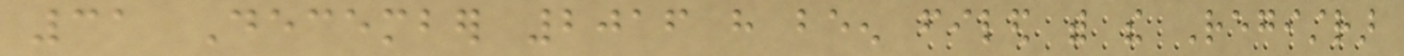31 December 2016 have been filed with the Registrar
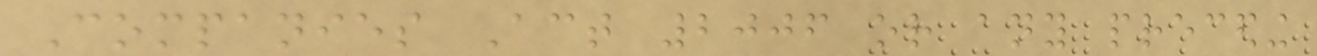Companies Act 2006 or any preceding
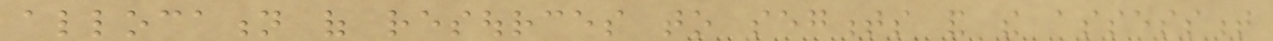allocation of resources to segments and the assessment
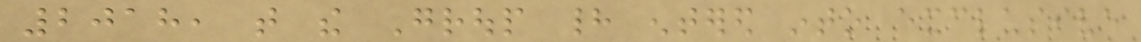2018, that the Group had entered into exclusive
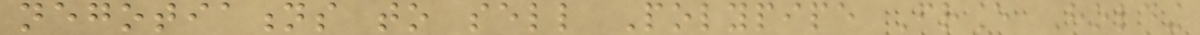negotiations to sell Polypipe France Holding
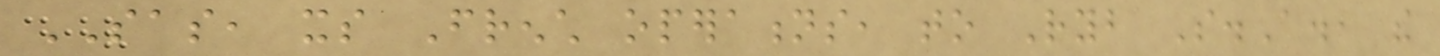SAS, its French operations, to Ryb S.A., the
